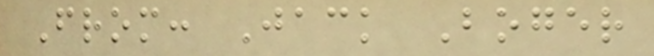From: Jack Boger
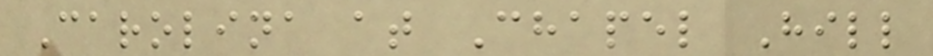Carolina at Chapel Hill
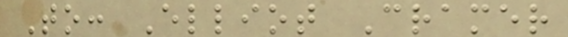To: Elliot Cramer
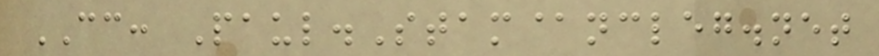CC: Paul.Stam@ncleg.net
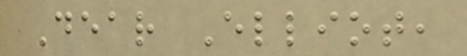Dear Elliot,
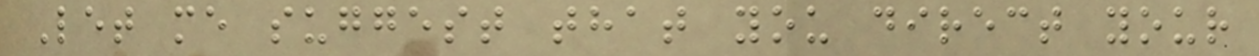Let me suggest that you direct your
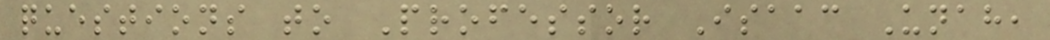questions to Professor Isaac Unah,
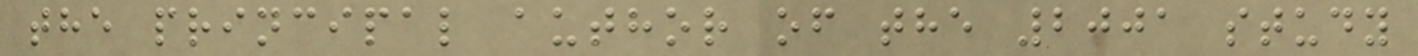the principal author of the 2001 study
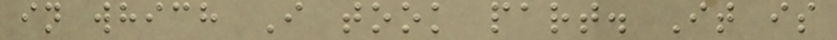in which I took part. It is
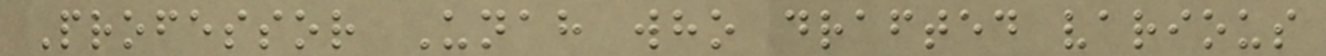Professor Unah who drafted various
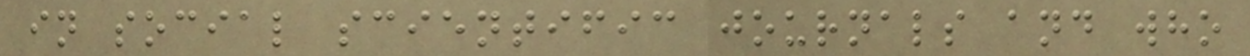in social scientific journals and who
